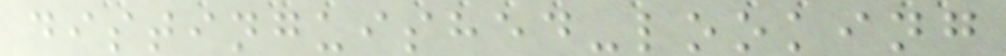distinguished-looking
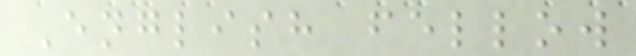English fellow
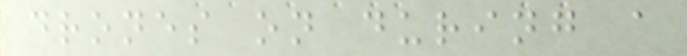drones on during a
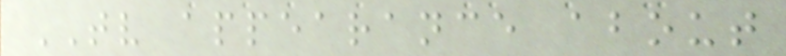TV appearance about
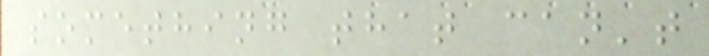something that can't
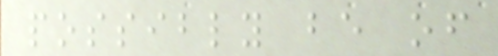possibly be of
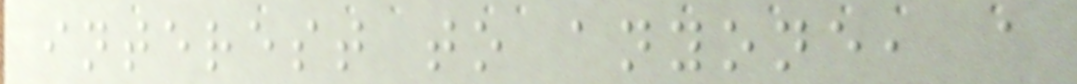interest to anyone, a
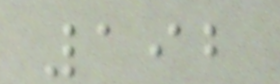192
